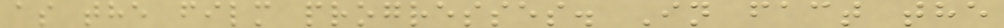as the film progresses. In fact the
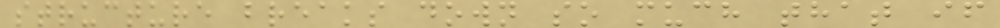structure breaks down so much that if
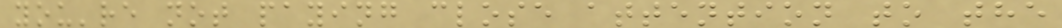you're not paying close attention to the
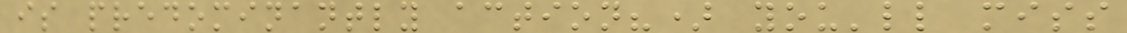is predominantly action?) you'll miss
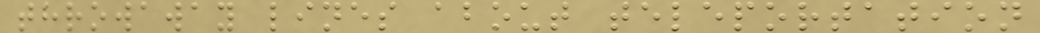throwaway lines about teleportation
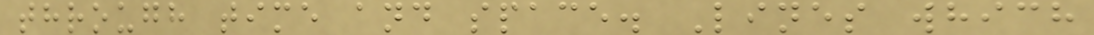through time and space. Lines which
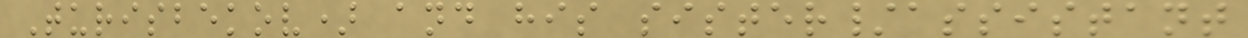Turisbekov) and his sister/assistant
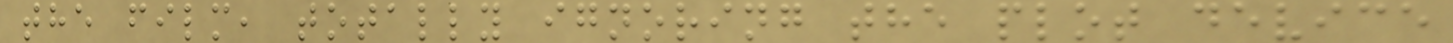the film, totally ignoring the plot device
